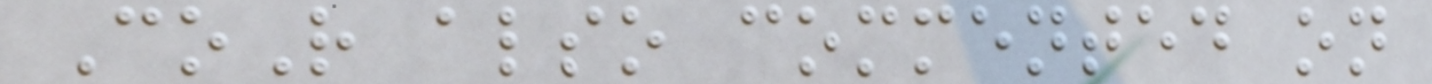CoR also commented on
